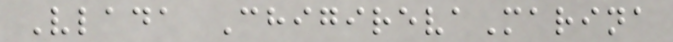Vlada ChigirevaMarina
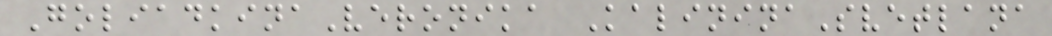GoliadkinaVeronika KalininaSvetlana
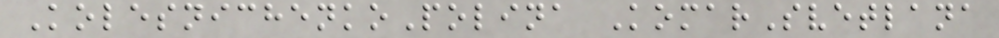KolesnichenkoPolina KomarSvetlana
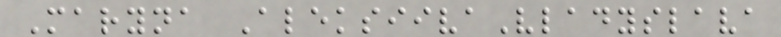Maryna AleksiivaVladyslava
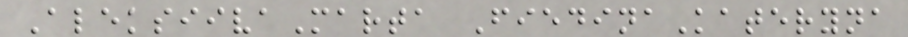AleksiivaMarta FiedinaKateryna
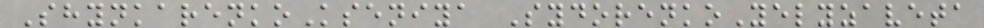ShynkarenkoKseniya SydorenkoYelyzaveta
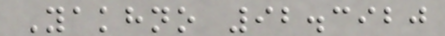Yakhno 92.3920
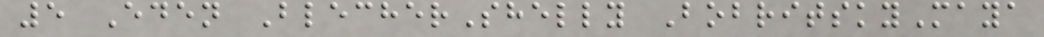5 Eden BlecherShelly BobritskyMaya
